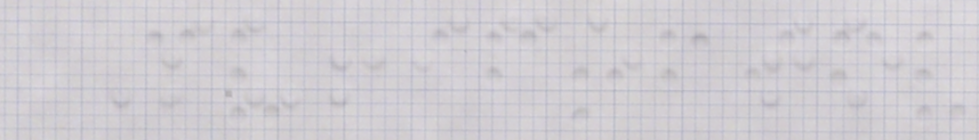Suffice to
